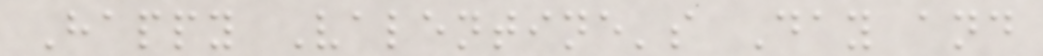Happy Valentine's Day and
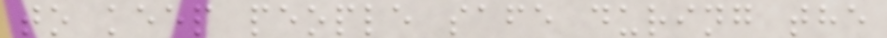to keep people safe during the
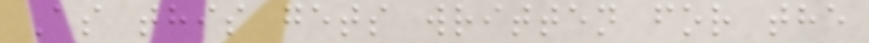As this gets written for the
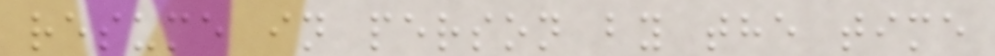resume in person by the time
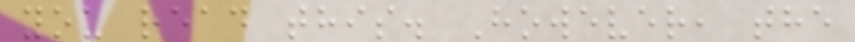you read this. However, the
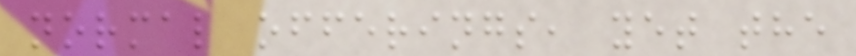normal offerings, yet the
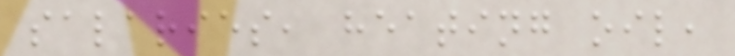salaries, heating oil,
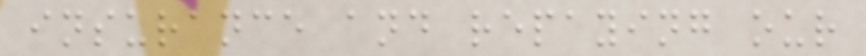insurance and repaying our
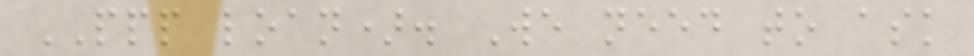PPP loan). We need to ask
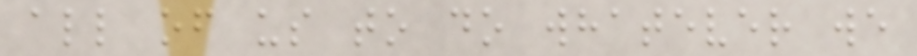all of us to do whatever we
